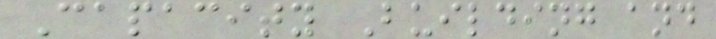Capacity Building and
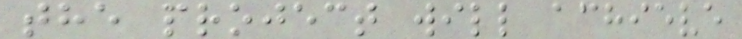the project will achieve
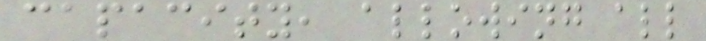capacity, allowing all
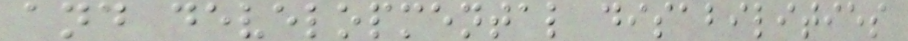and developmental disabilities
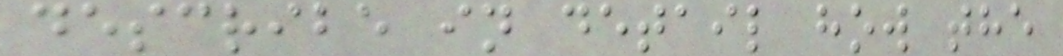describe in detail how the
